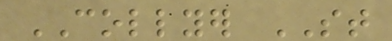COLLYER ST
